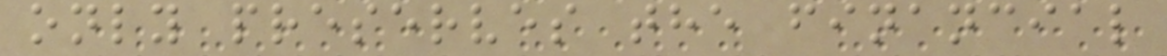only preserves the financial
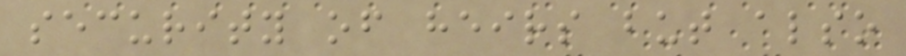security of heirs but also
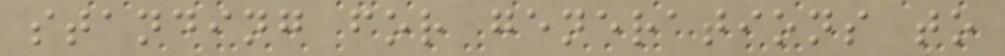standing for generations to
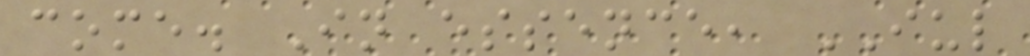come. In essence, IUL
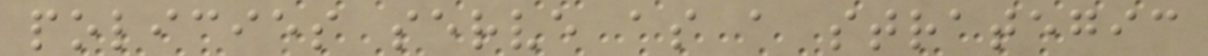policies serve as a strategic
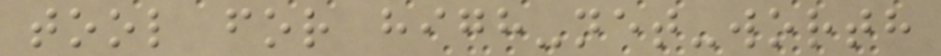tool for high-net-worth
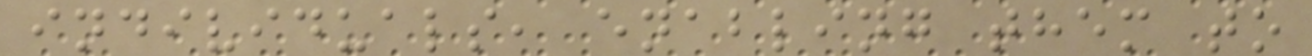individuals, enabling them to
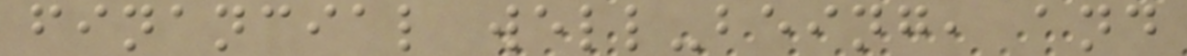financial well-being, and
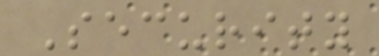Security
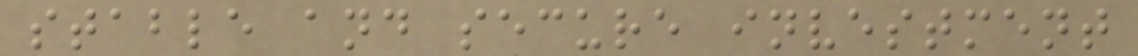stable and secure investment
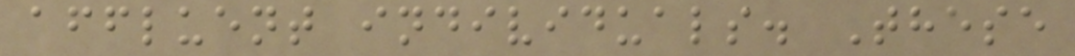affluent individuals. These
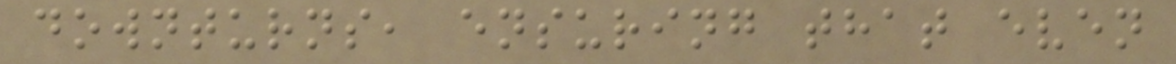downturns, ensuring that even
